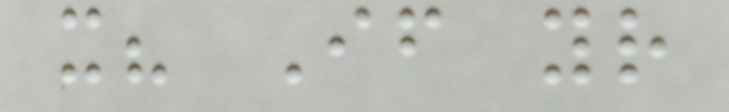it? If your
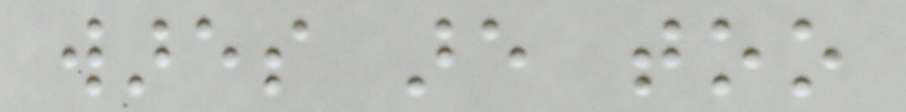wares are too
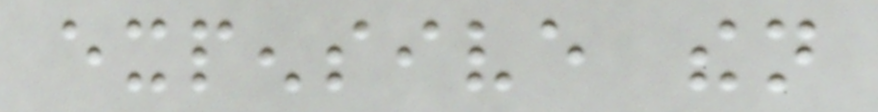expensive then
